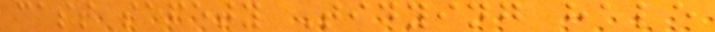cast safety Tidying hale
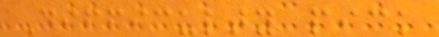Difficulty pick
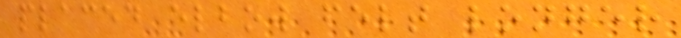placed elbow felt longer
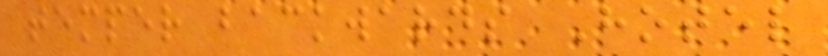temper backwards Hotel
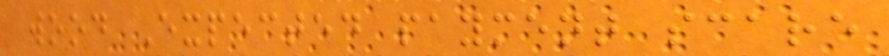wood Expected payment scare
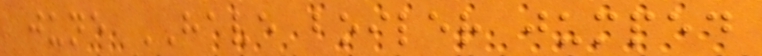june HAVE boiler jumped
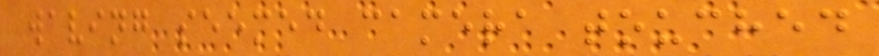waving seemed camera touched
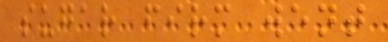sugar firm went
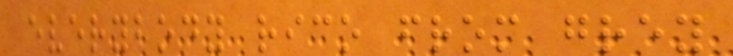everybody rico from grey
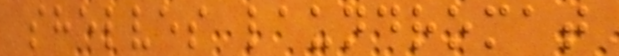shelves laundromat
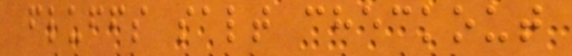fluffs salt checkout
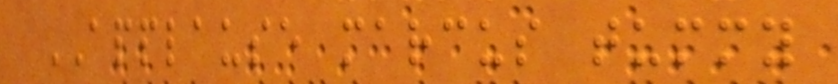APPLAUSE marcus tummy
